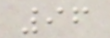96
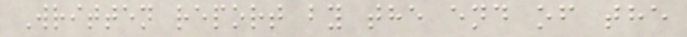Written report by the end of the
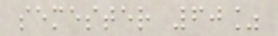semester 60%
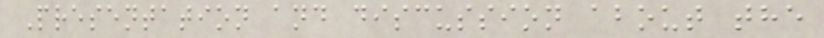Presentation and discussion about the
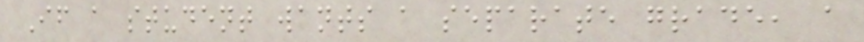If a student wants a separate grade, a
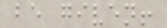be given!
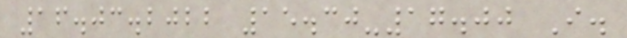16.03.2022 15.30-17.00 I.
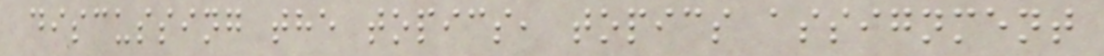discussing the topics, topics assignment
